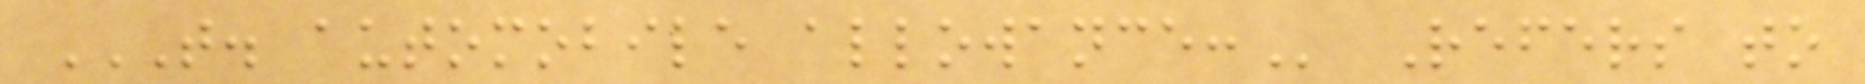T. AUTOMOBILE ALLOWANCE: Refers to
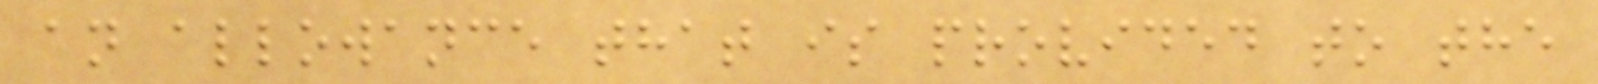an allowance that is provided to the
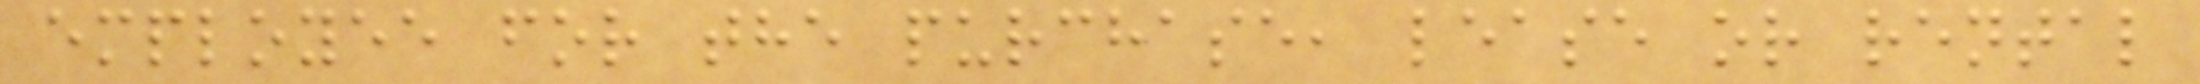employee for the purchase, lease or rental
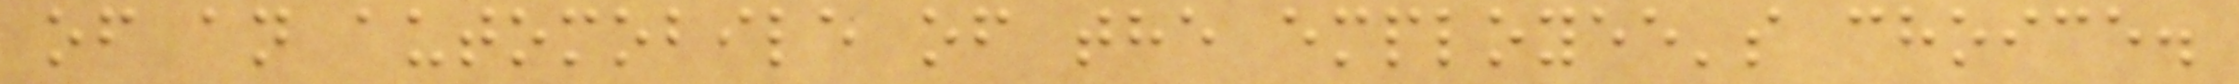of an automobile of the employee's choice.
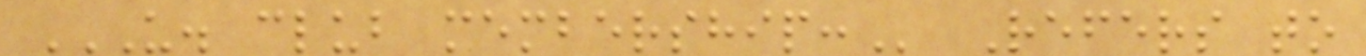U. CLUB MEMBERSHIP: Refers to
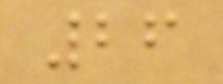26
